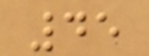45
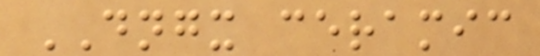DNGX ceramic
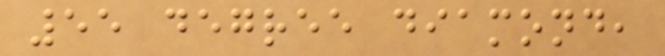55 degree diamond,
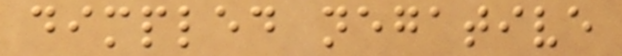dimpled negative
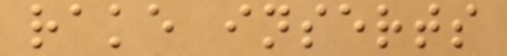rake inserts
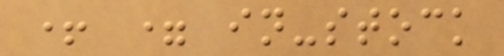+ = in-stock
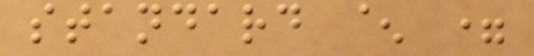standard ^ =
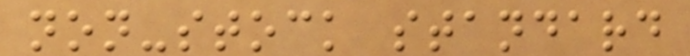non-stock standard
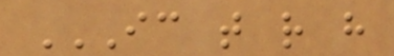IC T R H
